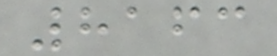8163
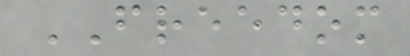FREEDOM
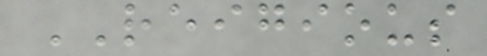REIGIOUS
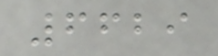6629
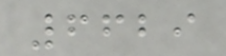6629
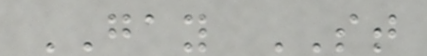GAY ST
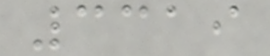3319
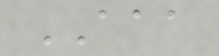AAA
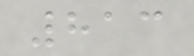813
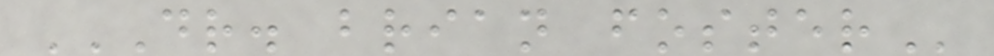DR. BRIAN FOSTER
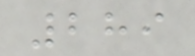289
